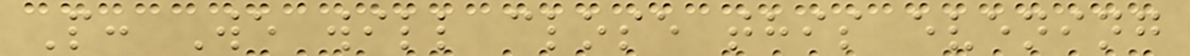P: We will close this evening
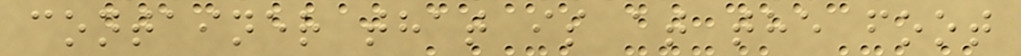container that is at the foot
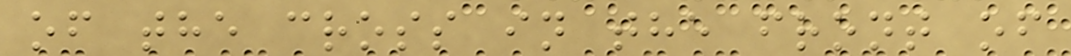of the cross in the front of
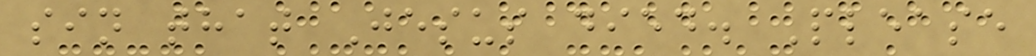sin that Jesus died. Please
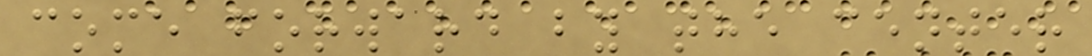come forward by the center
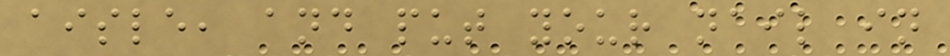aisle, and put your nail in
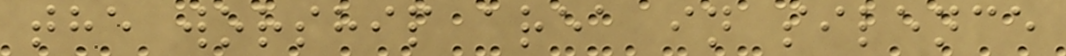the worship area in silence
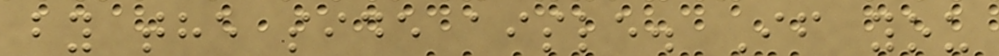by the side aisle. If you
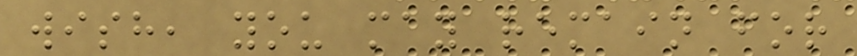wish, you may remain for
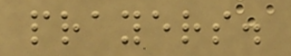prayers.
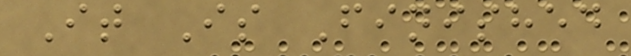It Is Finished
